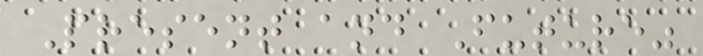Present and Future"
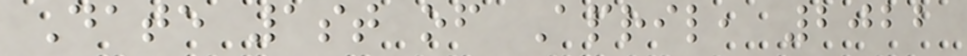Date 1st of April, 2022
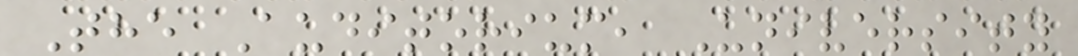The Auditorium, University
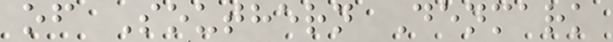of Southern Denmark
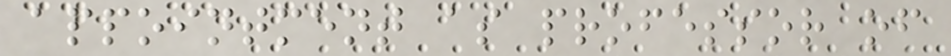appointment as professor of
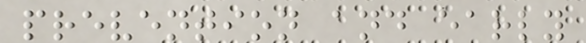prevention and early
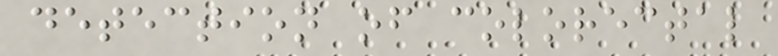detection of colorectal
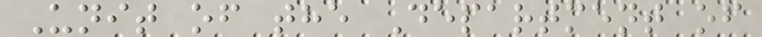Unit of the Department of
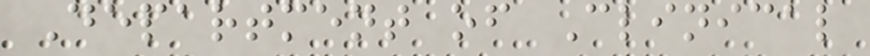Department of Clinical
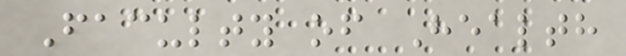Faculty of Health
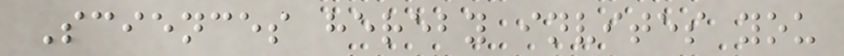Sciences hereby invites you
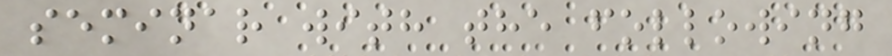seminar with the following
